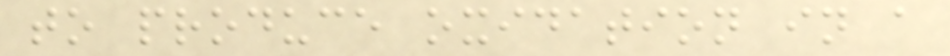to produce oxidation in a
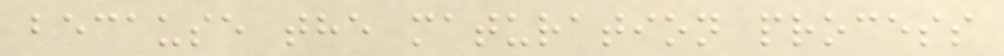because the maturation process
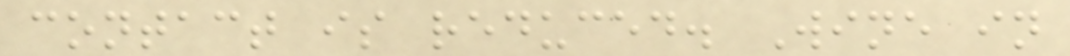contact is reduced. Wine in
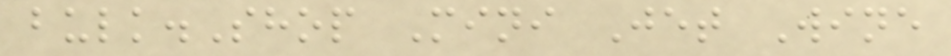bulk.Shop Mini Jet Wine
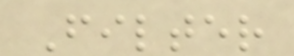Filter
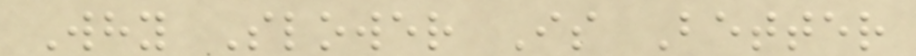Why Slower Is Better
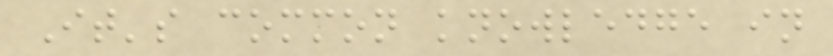It's common knowledge in
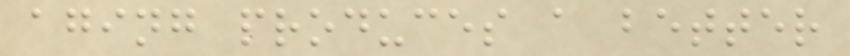aging produces a better
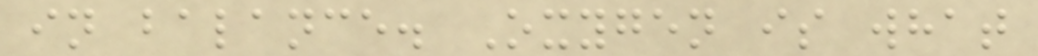in balance. Oxygen is what
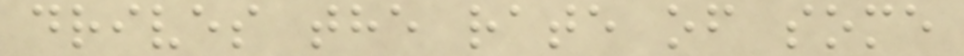drives the rate of some
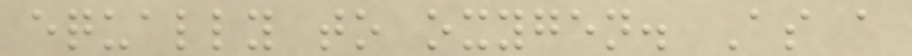equally to oxygen. As a
